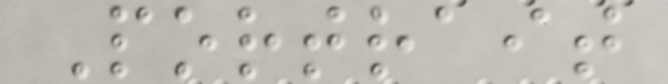Portrait
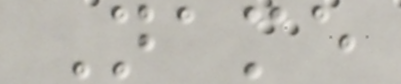Name
